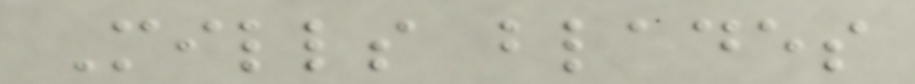Mills blades
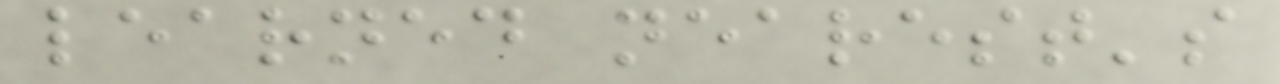learned nearest's
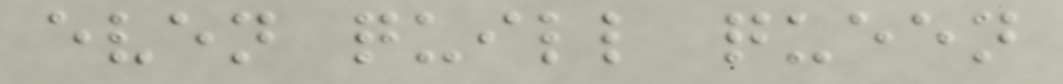even quill queen
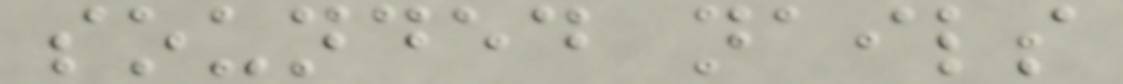sounded nails
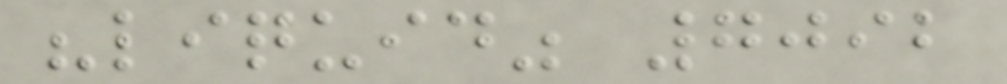"liquid" 7092
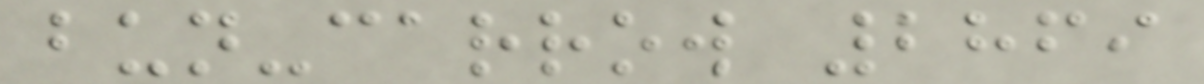bun-carrow 2869
